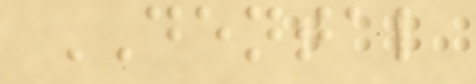DENTAL
